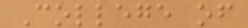College of
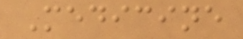Medicine
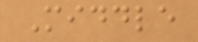Middle
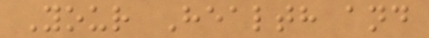Your Health and
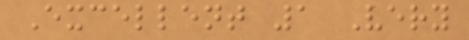Excellent 1 Very
